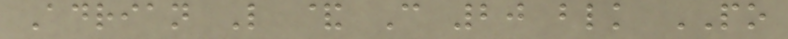Adrian L & C 20 blk PO
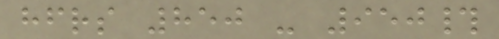hfrs 850 - 950#
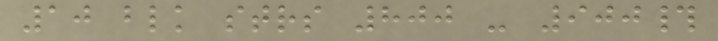10 blk strs 800 - 900#
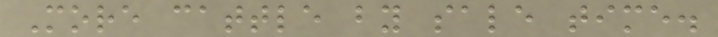More cattle by sale time.
